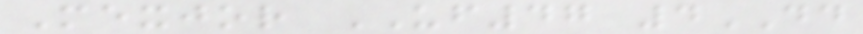Mexjor UF47 4DD
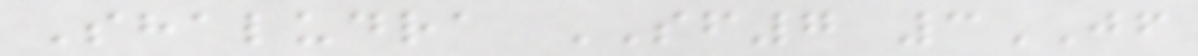Shaludra SF7 3JF
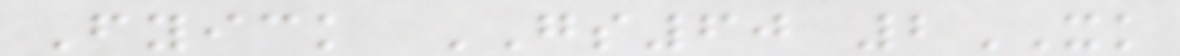Fyick GS60 2XK
